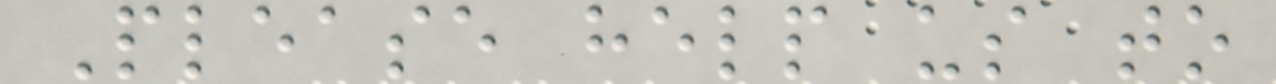Please help us to
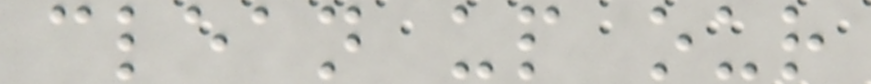clean up our
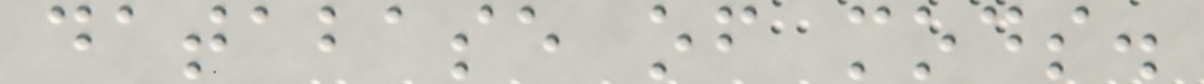database of mods.
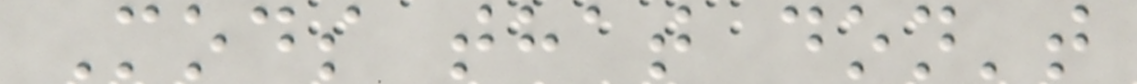Mods that don't
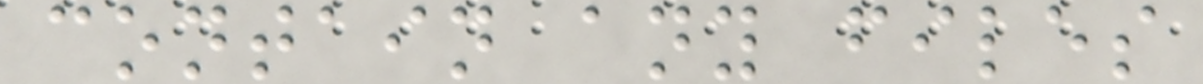contain any files
